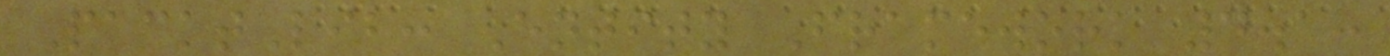PacktLib: Entity Framework 4.1:
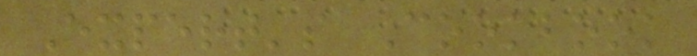Expert's Cookbook
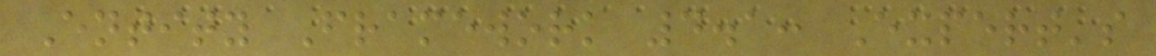Entity Framework 4.1: Expert's
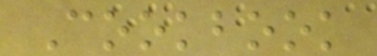Cookbook
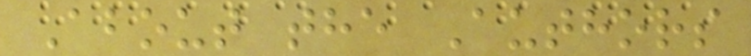About the Authors
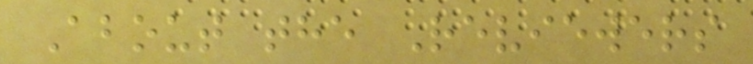About the Reviewers
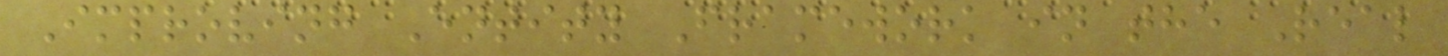Improving Entity Framework in the Real
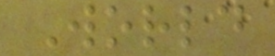World
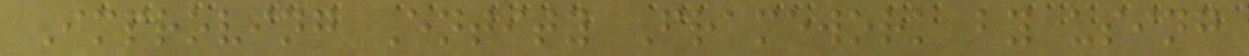Improving Entity Framework by using
